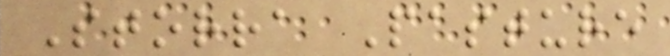Storra Pasture
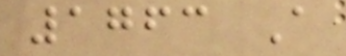1763 A
